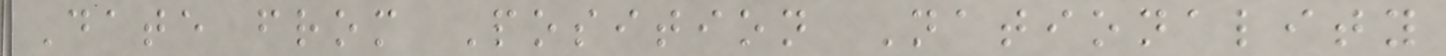Date from Position Nationality
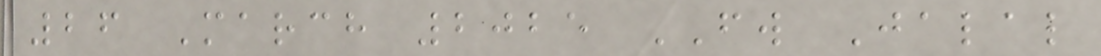26 March 2025 FW Jalal
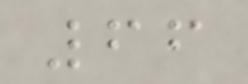66
